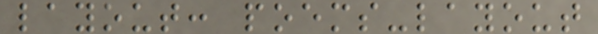layout: poems-layout
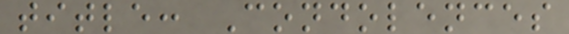title: Condolences
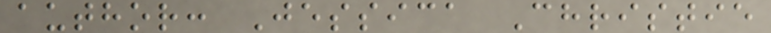author: Jessica Christie
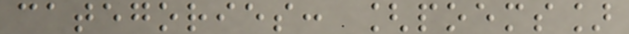categories: [poems]
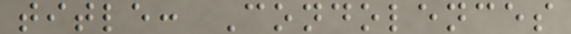title: Condolences
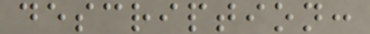description:
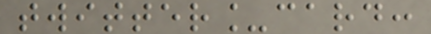twitter_card:
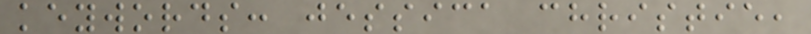keywords: jessica christie,
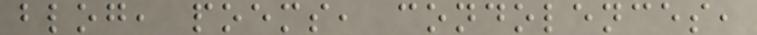blog, poems, condolences,
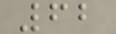62
